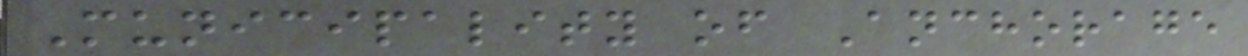Municipality of Anchorage
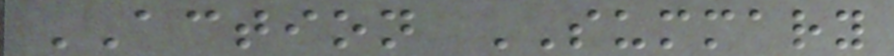ACTION SUMMARY
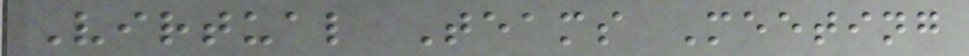Virtual Teams Meeting
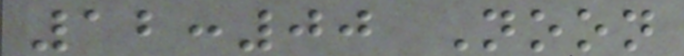12:00 Noon
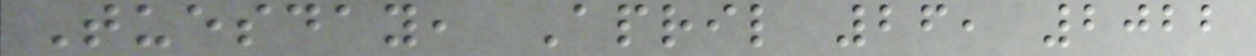Tuesday, April 26, 2022
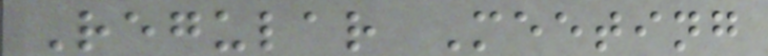Regular Meeting
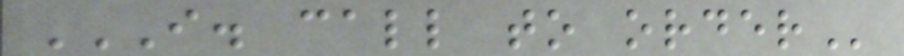I. CALL TO ORDER
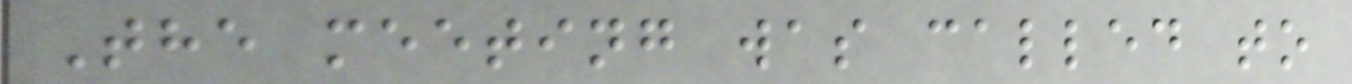The meeting was called to
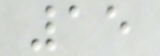15
